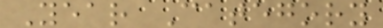Year Category
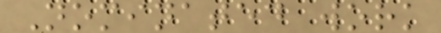Nominated work
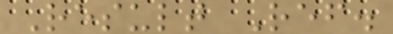Result Ref.
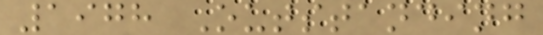1978 Outstanding
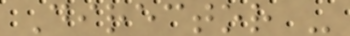Director -
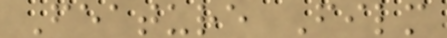Feature Film
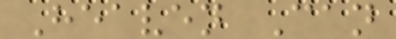Heaven Can
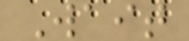Wait
